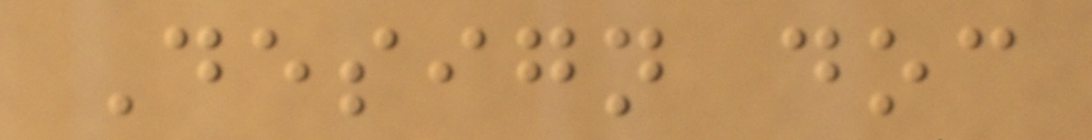Design doc
